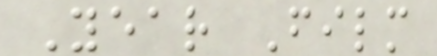Year Film
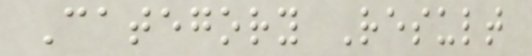Category Result
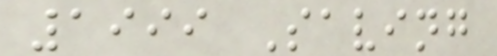1999 Saving
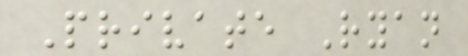Private Ryan
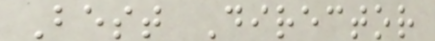Best Director
